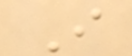I
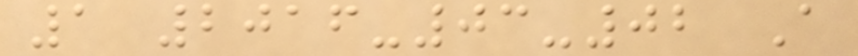1 2016-03-02 A
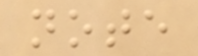note
